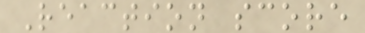Reaction score
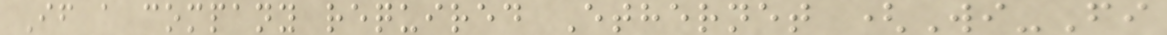If a company required Ethernet (Wi-Fi
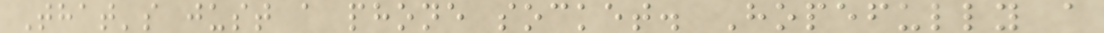That's just a phone socket. Hopefully a
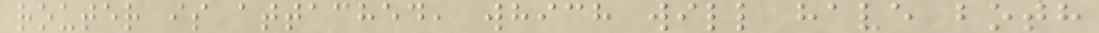router is attached, which will have both
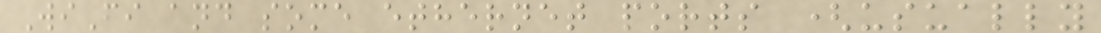WiFi and some ethernet ports (usually
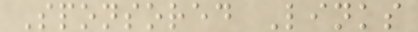Sponsored Links
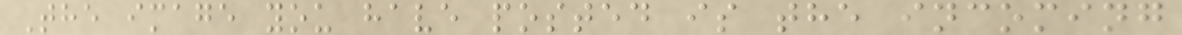The image you have posted is the incoming
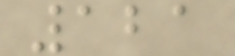121
